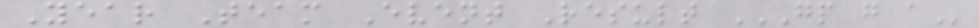Year Team Event Result GP G A
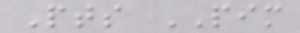Pts PIM
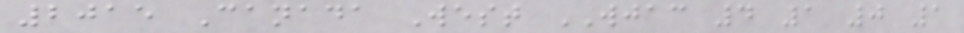2015 Canada West WJAC 4 1 0 1
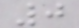0
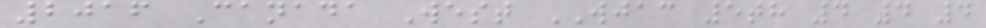2016 Canada West WJAC 5th 4 4 4
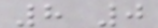8 0
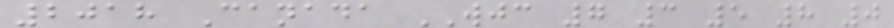2018 Canada WJC 7 3 5 8 0
